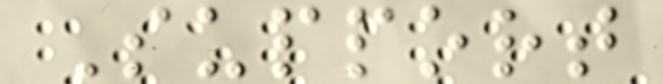Support
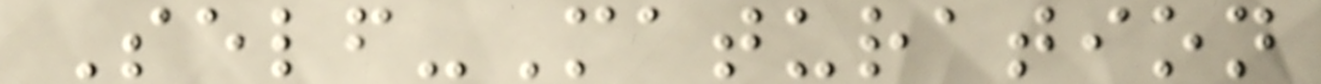Self-Maturation
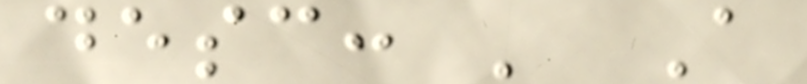desc: ' A
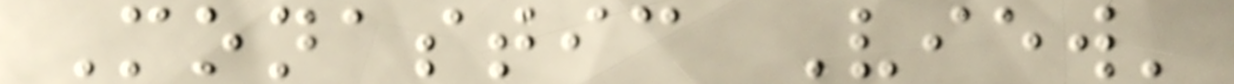Monastic View'
